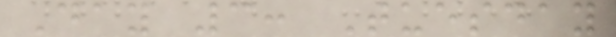Day 3: Tuesday
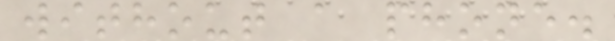without a phone.
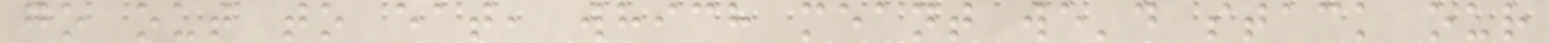go out to eat, which meant we'd stack our
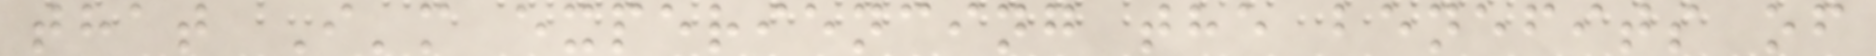that I'm experiencing the benefits of
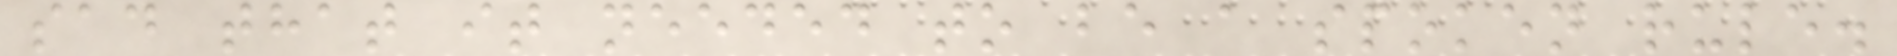sad that it needed to be a spoken rule.
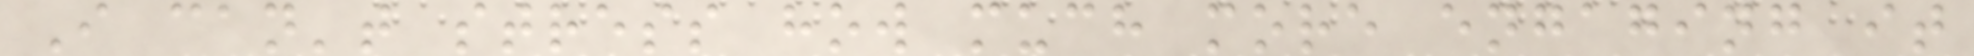I can't stress how much more engaging it
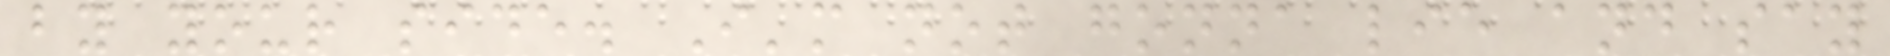by your side. I'm not gonna lie and say
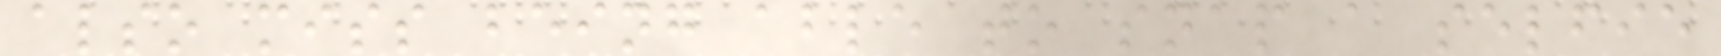also miss being able to snap a selfie
